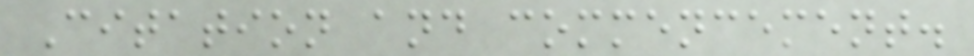Citation and commencement.
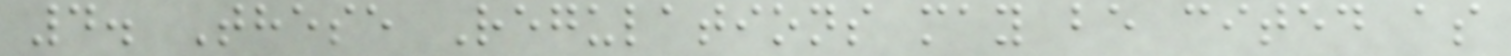4. These Regulations may be cited as
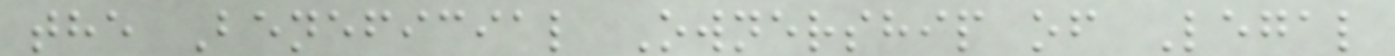the Beneficial Ownership of Legal
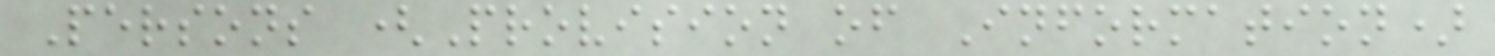Persons (Provision of Information)
